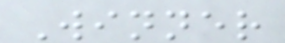Winner
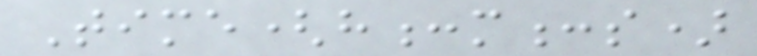Time(h:m:s)
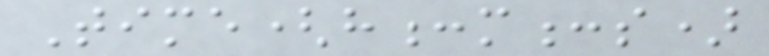Time(h:m:s)
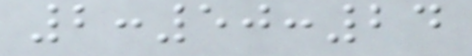2:50:24
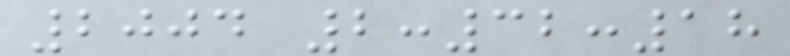2004 2:32:18
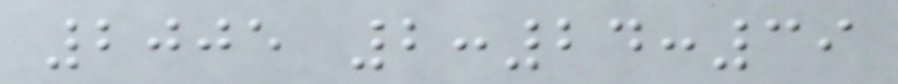2005 2:24:39
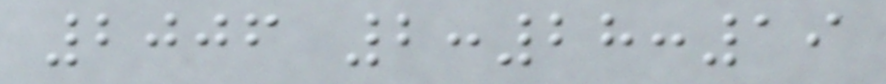2006 2:28:19
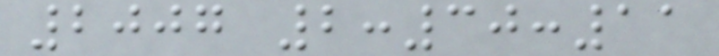2007 2:30:11
